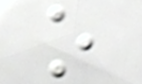o
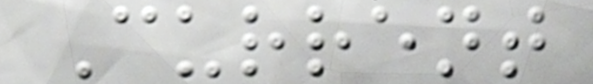Current
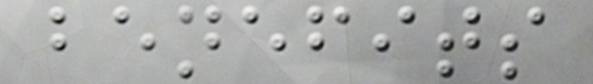benefits
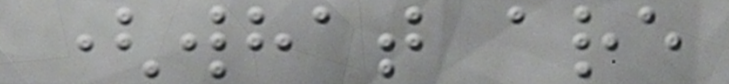(what are
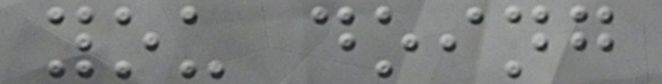you doing
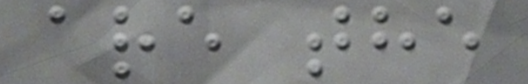are the
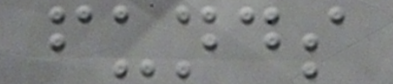funds
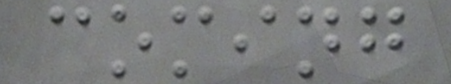coming
